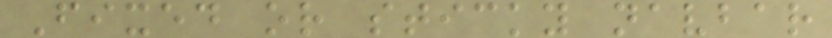Fixed or sticky navbar
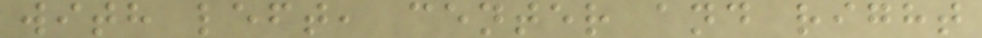with left, center and right
